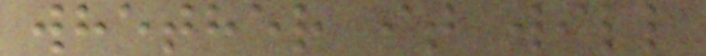whether it will
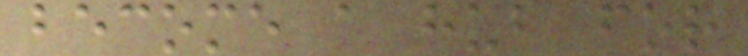become a hub for
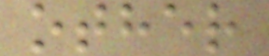other
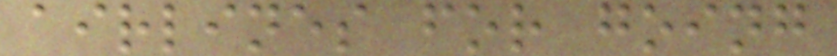airlines for going
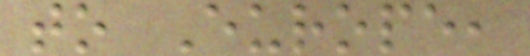to Europe,
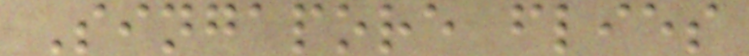Singapore flies
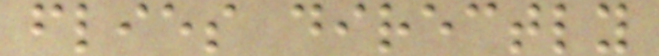flies directly
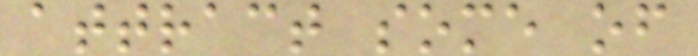attract some of
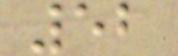52
